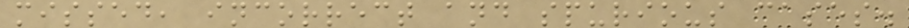missed, incorrect and spurious cases.
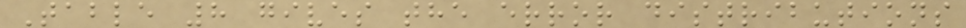Table 8 gives the error distributions
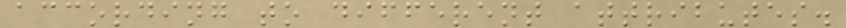according to different attributes.
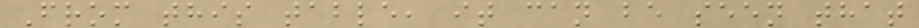From this table, it can be seen that
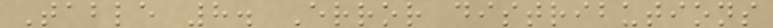Table 8. Error distributions
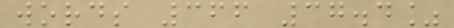words 366 37.4%
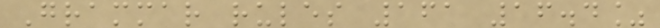Grammar rules 161 16.4%
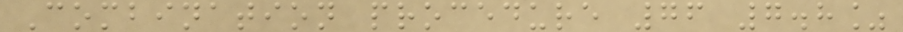Combination procedure 76 7.8%
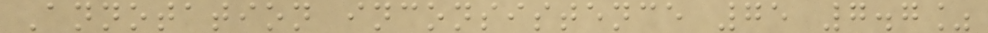Annotation inconsistence 75 7.7%
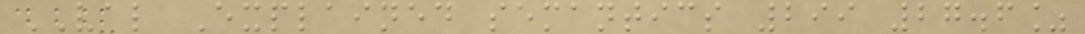VAL Explained semantics 299 27.6%
